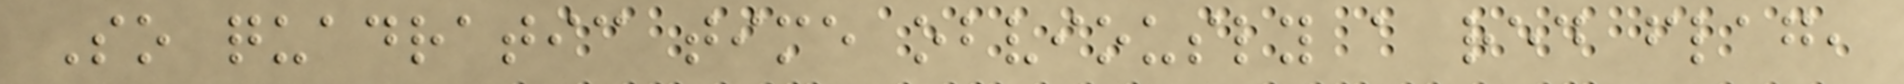So quadratic time obviously a red flag,
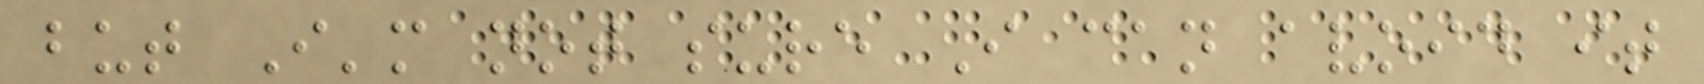but I'm not sure I can avoid it
